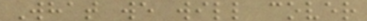What we will cover
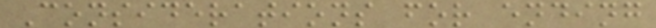Considerations for ending
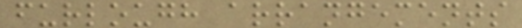furlough arrangements
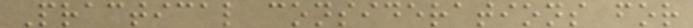Practical considerations for
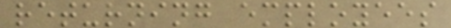returning employees
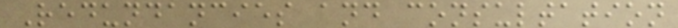Redundancies and consultation
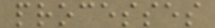processes
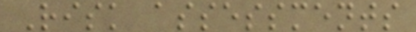Risk assessments
